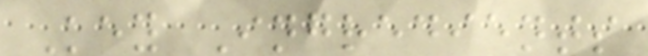Key Ingredients
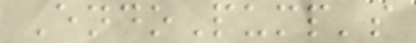EndoPump's
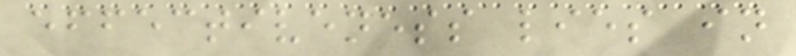effectiveness lies in
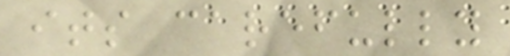its carefully
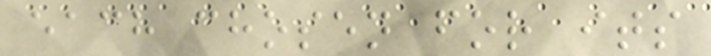each chosen for its
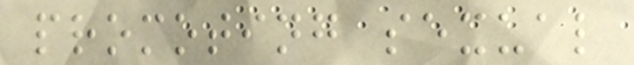promoting sexual
